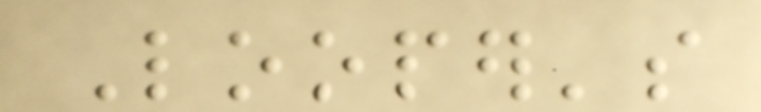Looper's
